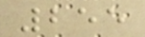255
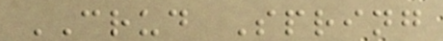CRUD Spring
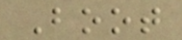Boot
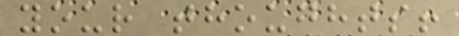your thoughts!
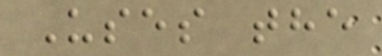Uses the
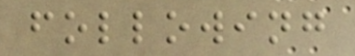following
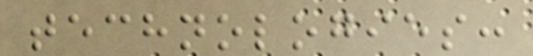technologies:
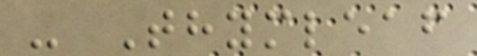- Thymleaf
